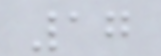17
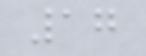17
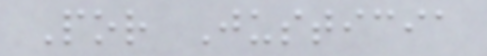Por Justicia
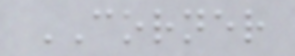CORNER
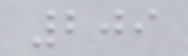209
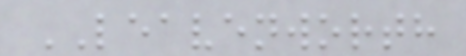LEAVENWORTH
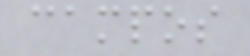campos
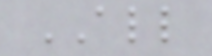ALL
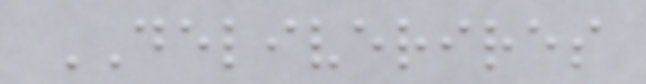DELIVERIRES
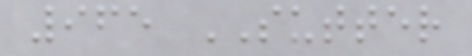965 SUTTER
